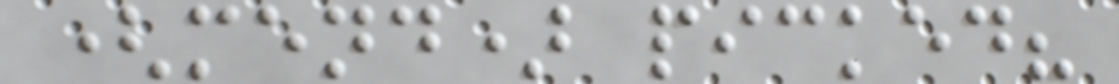(mend) picked?
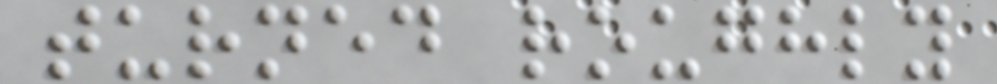turned roughly
